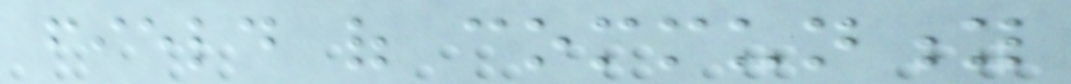field of community
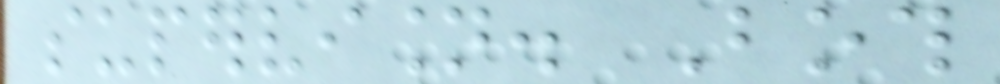supervision. Both
